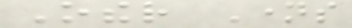Other Names
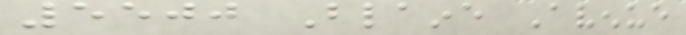5500 Blaine Avenue
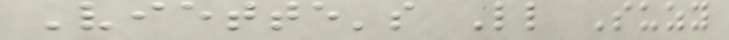Viette's Little Suzy
